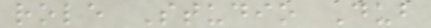role Studio Dub
